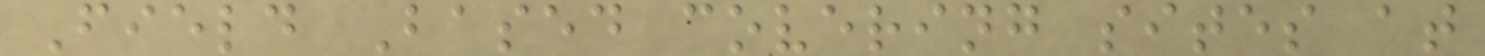Field Based covering sites at
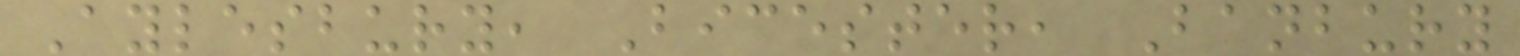Aylesbury, Bicester, Banbury
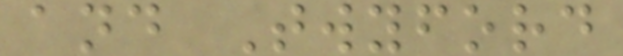and Twyford
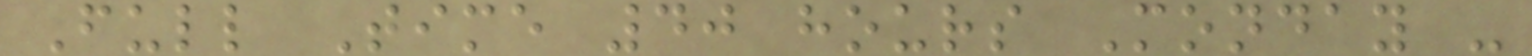Full Time 40 hours Monday -
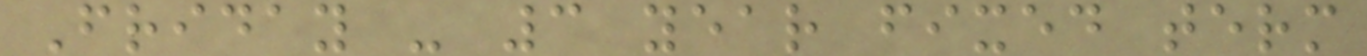Friday - 3 year fixed term
